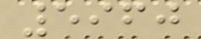5960
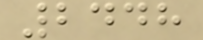2448
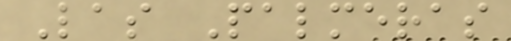Las Palmeras
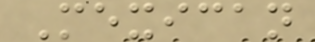Mexican
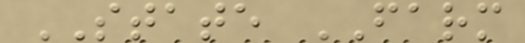STATE FARM
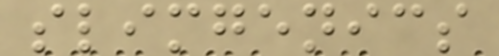slimgenics
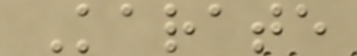Karate
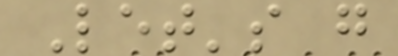Let's g
